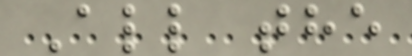All the
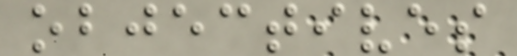objectives
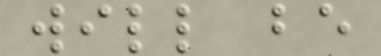will be
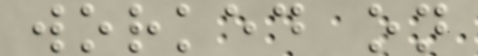worked on
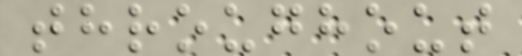throughout
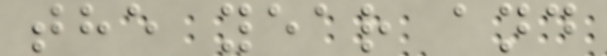the year and
